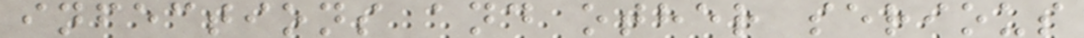infections and other serious
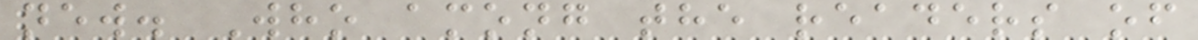new. Who among the readers of
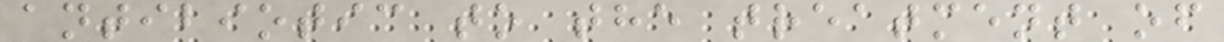antibiotic to the treatment of
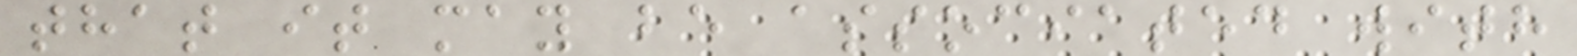that it may be associated with
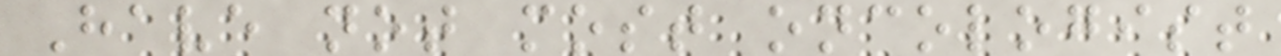Have not most oncologist
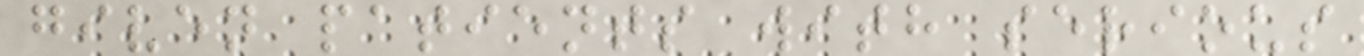given patients with serious
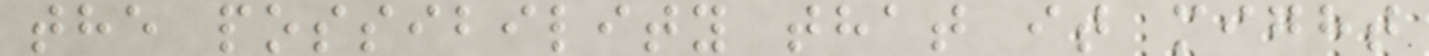the possibility that it might
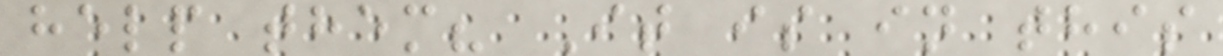help them? It is in this
